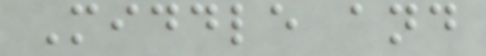Middle and
